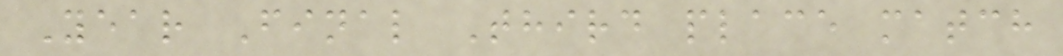Year Final Third place match
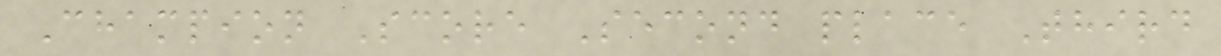Champion Score Second place Third
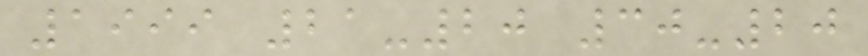1999 21-20 30-20
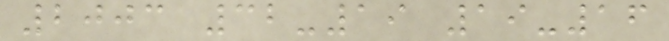2003 32-19 19-16
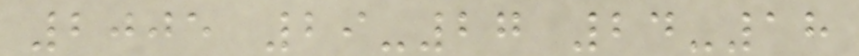2005 29-27 24-18
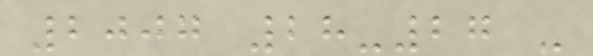2007 28-27 -
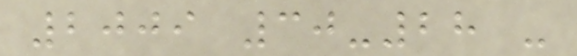2009 30-28 -
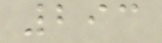293
